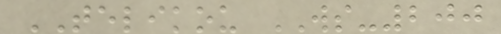TELIKOU WS-200
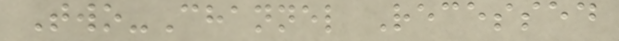Two-Channel Recessed
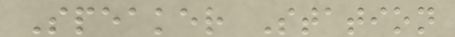Speaker Station
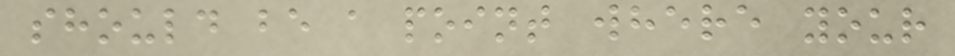should be a point where your
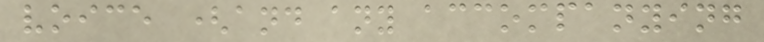voice (and any accompanying
